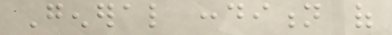General condition of
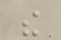the
